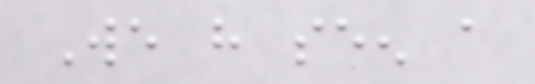We have seen a
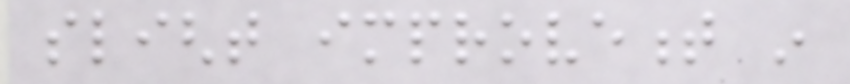slight improvement in
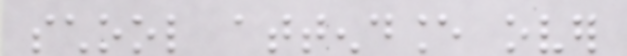school attendance over
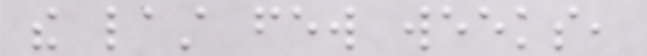the last few weeks,
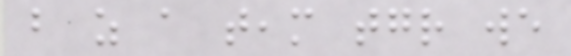but as a team together we
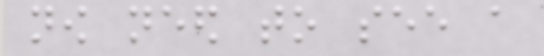now need to see a
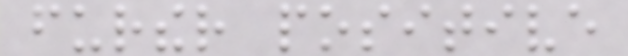further positive
